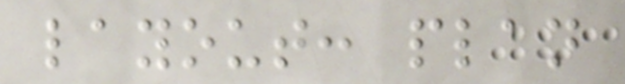layout: plan
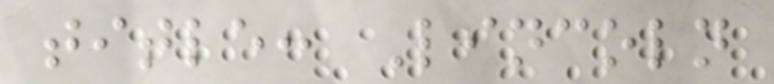title: Lincoln
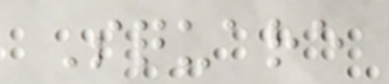Square
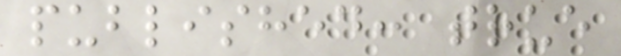published: true
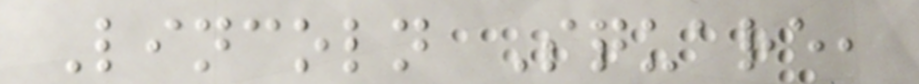Lincoln Square,
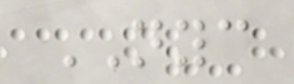NYC
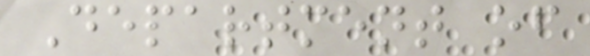Department of
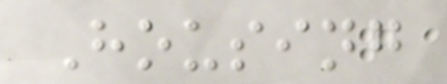Housing
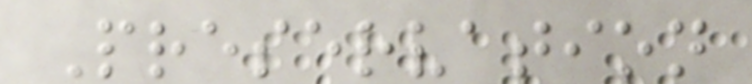Preservation
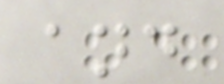and
